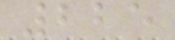225
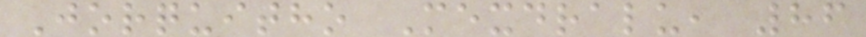Jorquitho Mexdralu, 86
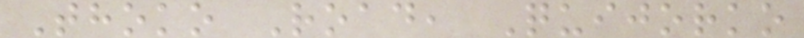Thoko Road, Quijorko
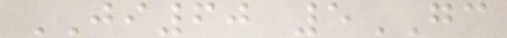JI60 5GC
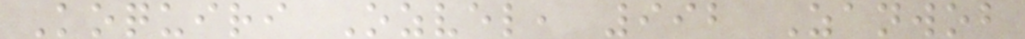Koquiri Ozvel, 992 Zanwob
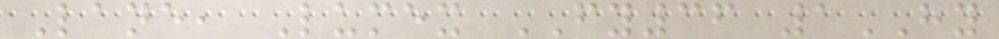Lane, Lumex FY36 1HY
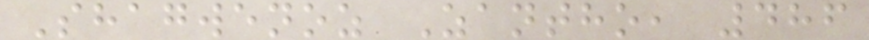Shagwenoz Zantho, 486
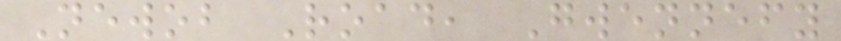Newob Road, Gwennefy
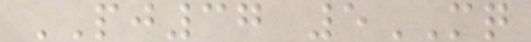PJ37 5MQ
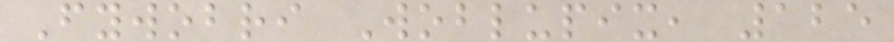Fywobri Woblupix, 125
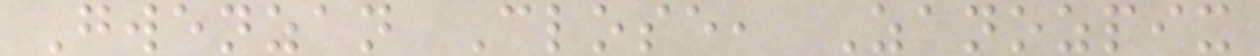Gwenzan Close, Zanozpix
